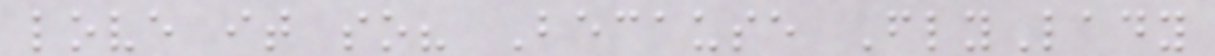love it so? Because FlyLady
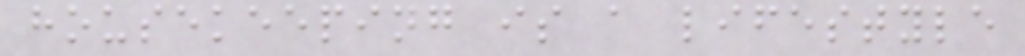housekeeping is a lifestyle
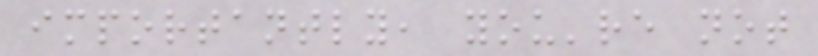importantly, you're not
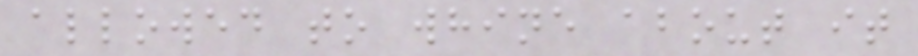allowed to whine about it
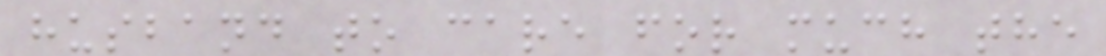husband to care for much the
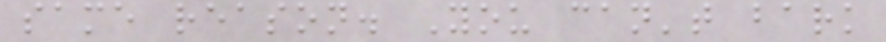same reason. You can't bark
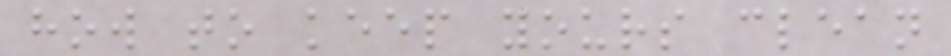how to keep yours clean
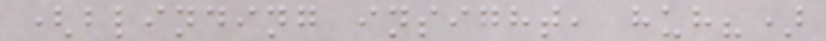(blinding insight, huh?)
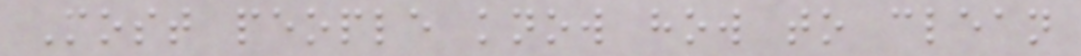Most people know how to clean
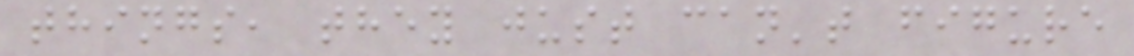things, they just can't figure
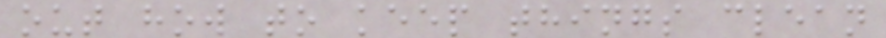out how to keep things clean
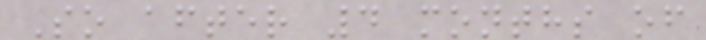So after 4 months of
